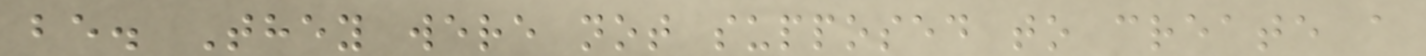be. They were not supposed to create a
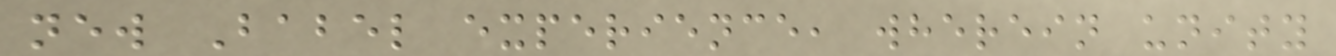new Babel experience, wherein unity
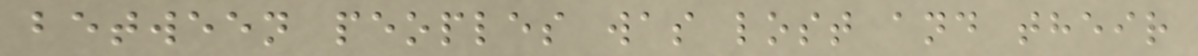between peoples was lost and their
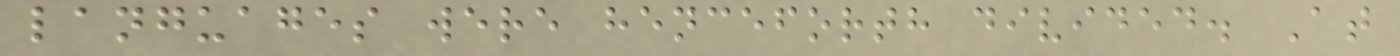languages were henceforth divided. At
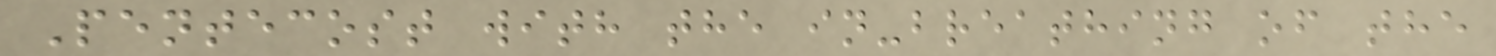Pentecost with the in-breathing of the
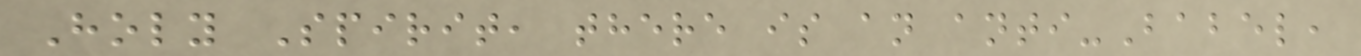Holy Spirit, there is an anti-Babel,
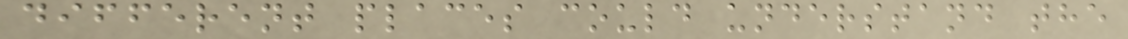different places could understand the
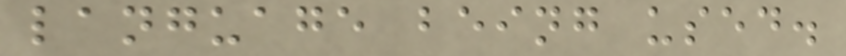language being used.
